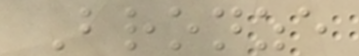Bronze
